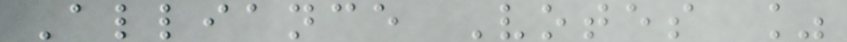Alliance Votes %
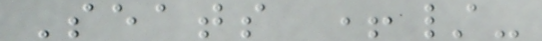Seats +/-
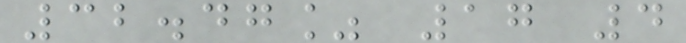32.47% 17 4
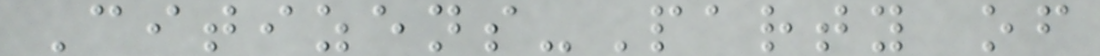Citizens-Party of
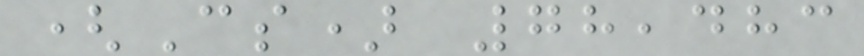(Cs) 78,483
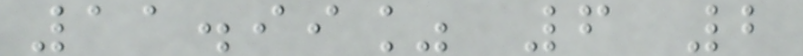11.99% 6 2
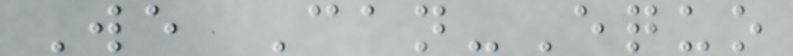We Can-Equo
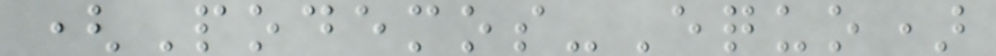(Podemos-Equo)
